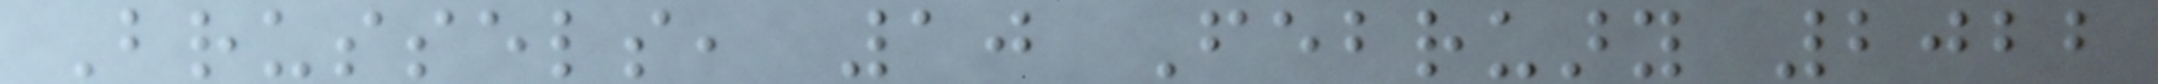Brussels, 10 February 2022
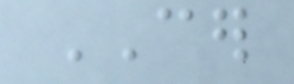CER
